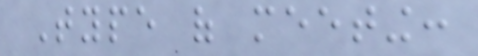Type of meeting:
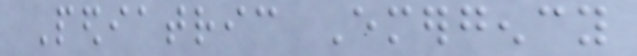Pediatric Emergency
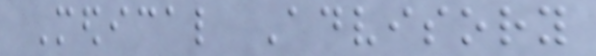Medical Advisory
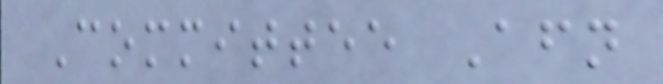Committee Afternoon
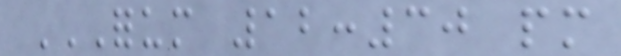FORUM 12:30 PM
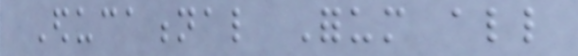Educational Forum all
